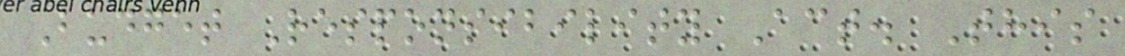Budget Responsibility Act. This
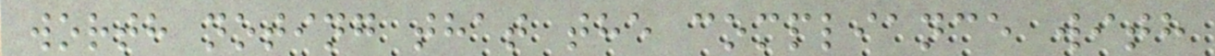worth noting that the compliance with
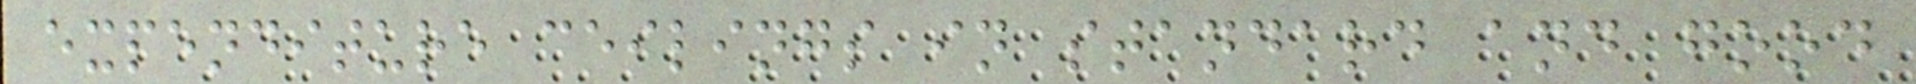expenditure ceilings in standard and good
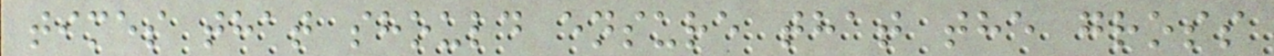times that should ensure that the gross
